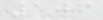106
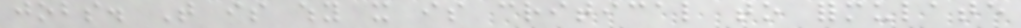jobs. That is why it is critical to formulate
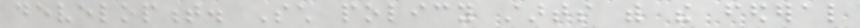development. Such policy starts with the federal
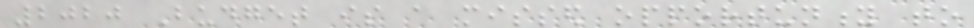2020 Budget is a missed opportunity to
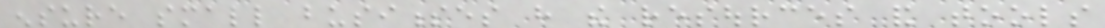ensure small businesses have the resources and tools
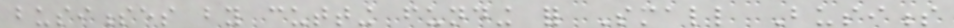businesses by cutting funding for Small Business
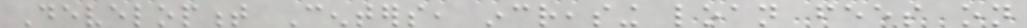Development Centers, increasing loan fees on
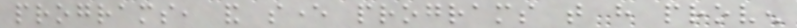programs, and sever programs that have proven
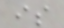is
